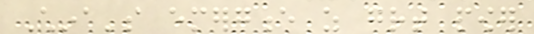China's emergence as great power
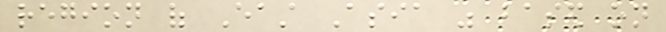region of East Asia was based on
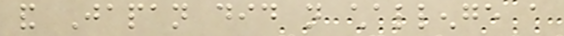and Japan did not challenge a
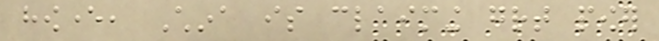however, China is claiming great power
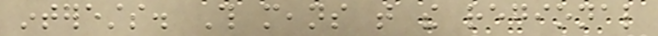interests. This means that the regional
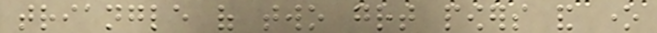triangle of two great powers and one
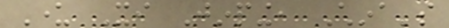Under Xi Jinping, China's
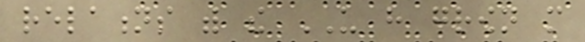relations with the US have grown more
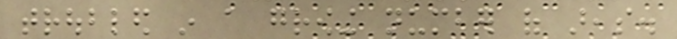troubled in a growing number of areas.
